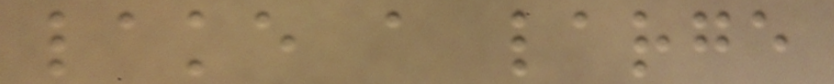lake a large
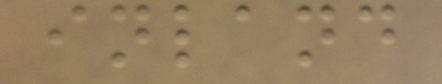inland
